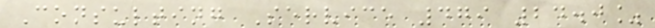Consulting Service 479 24.0%
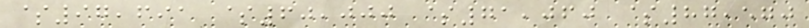$97,691 $60,000 $71,060 $87,570
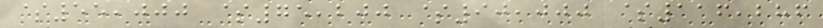$55,000 $75,200 $90,000 $116,286
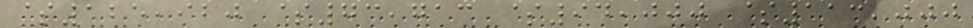$125,920 $73,713 $94,000 $113,000
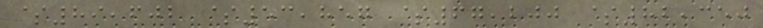$89,602 $53,857 $67,200 $82,350
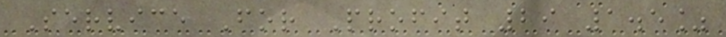Service For Profit 29 1.5%
